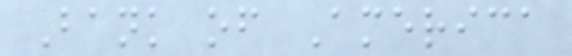Bank of America
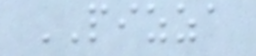PIZZA
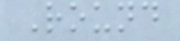Round
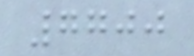7700
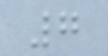7
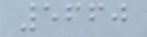5660
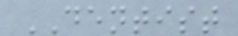DENTIST
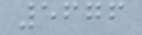5676
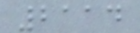2114
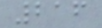216
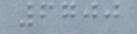6700
